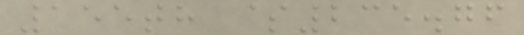155th $235.76
